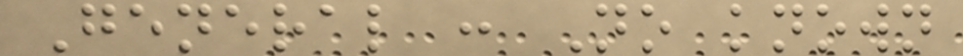General : No known
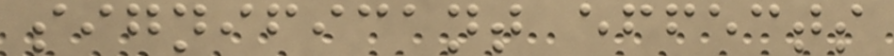significant effects
